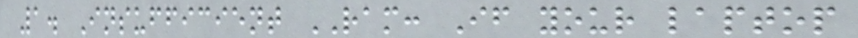1. Insufficient RAM: If your laptop
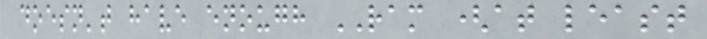doesn't have enough RAM (at least
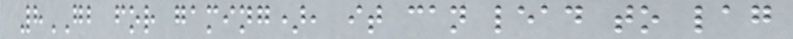8GB for gaming), it can lead to lag
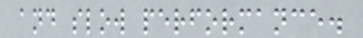and slow performance.
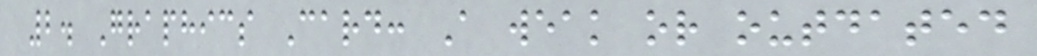2. Graphics Card: A weak or outdated
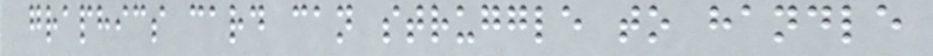graphics card can struggle to handle
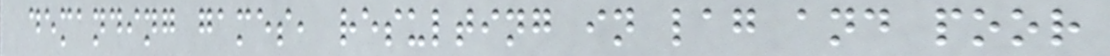demanding games, resulting in lag and poor
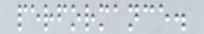performance.
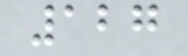127
